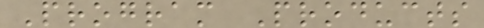Program Products
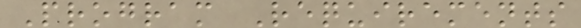Program Requirements
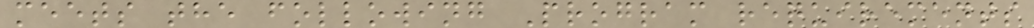meets the following Program requirements
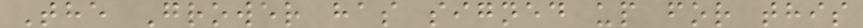The Grower has signed up for this
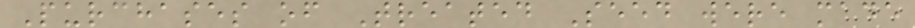Purchases of Treated Seed were made
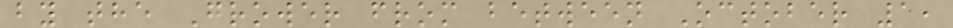by the Grower from between October 1,
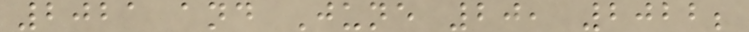2021 and June 20, 2022;
